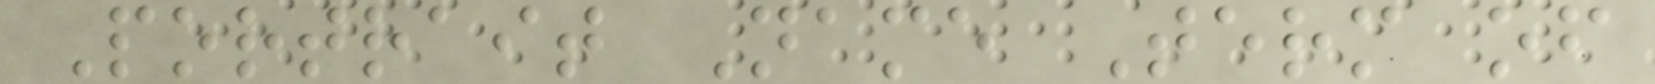Portrait Name Term of
